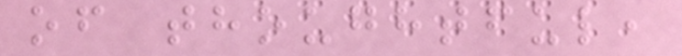of thoughtful,
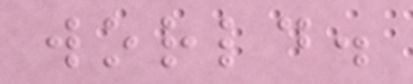world.
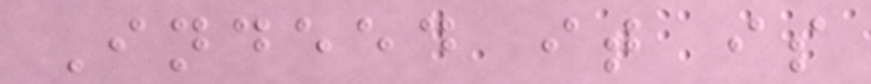Indeed it is
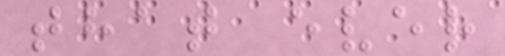that ever
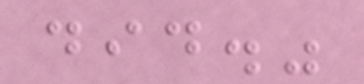did."
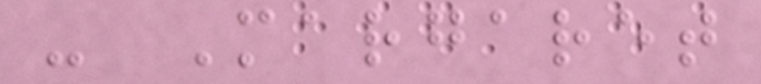- Margaret
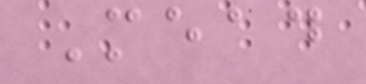Mead
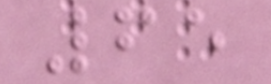65
